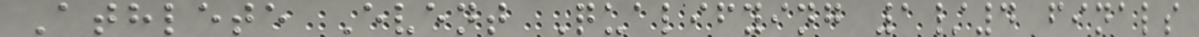Athlete Event Qualifying 1/4 finals
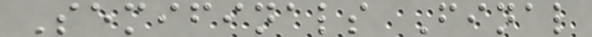Semifinals Final
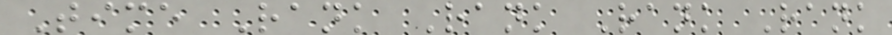Time Rank Rank Rank Rank
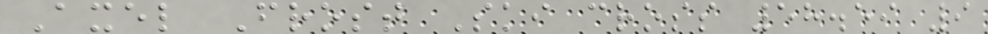Axel Frost Ski cross 58.59 9
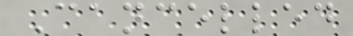Cancelled
